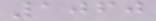1060
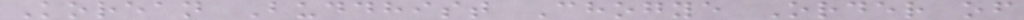Korean Buddhist Chogye Order of
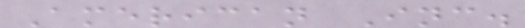American Inc.
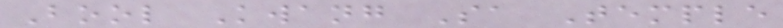Bool Kwang Sa Temple
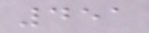451
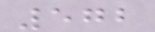572
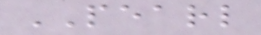PEARL
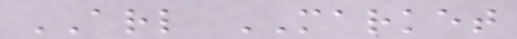ARL MARKET
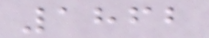1862
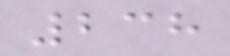238
